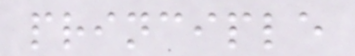principle
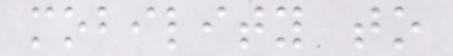mobility to
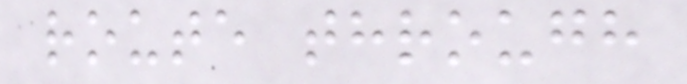route through
